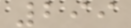299
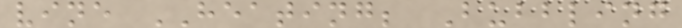vine HEATING; Bubbling
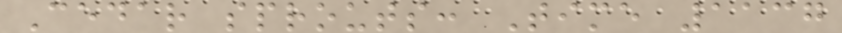Cedar sprouts: Time 1137
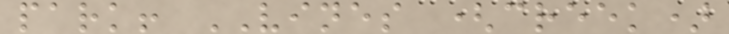park! VINES (creek)
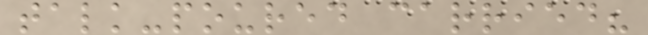talk-poured carried?
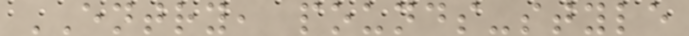ENTRY, pounds-style
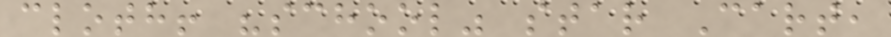cloth! "school" star Cart,
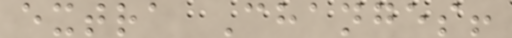extra Changes!
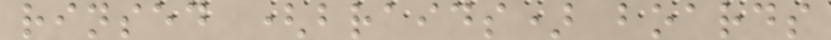rinsed (braids) boards
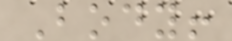Body!
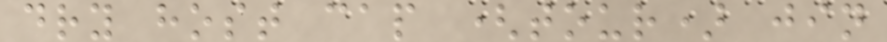dry host cap (tour) jin
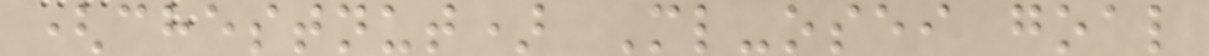(chestnut) Ml-osei goal
